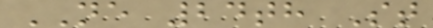NE 24th St
